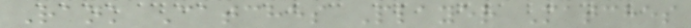Rank Catches Player Matches
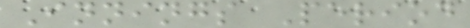Innings Period
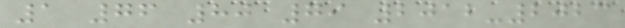1 76 80 79 2012-2023
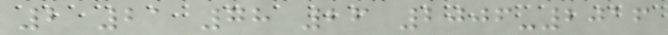2 21 78 26 2006-2016
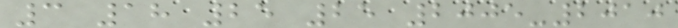3 18 25 25 2005-2010
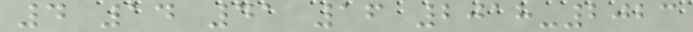4 14 41 16 2018-2023
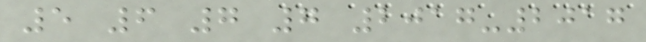5 6 7 7 2017-2017
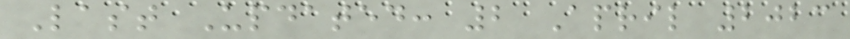Last Updated: 2 April 2023
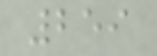259
